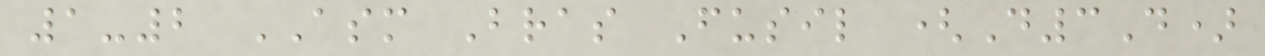1-2 ASM Bras Fusil (D3D)
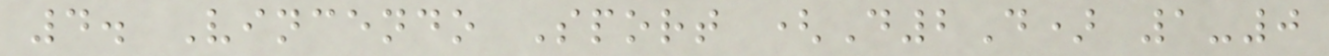4. Vincendo Sport (D2D) 1-0
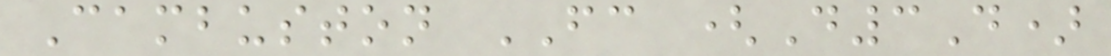Cambuston FC (D3D)
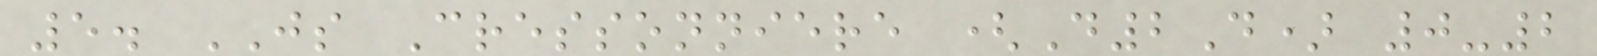5. JS Cressonniere (D2D) 0-2
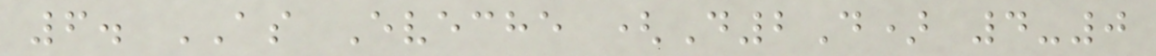6. AS Eveche (D2D) 4-0
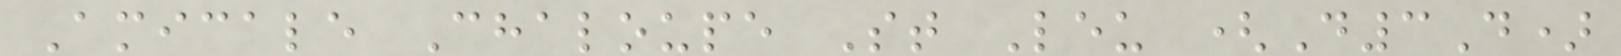Amicale Chaloupe St Leu (D3D)
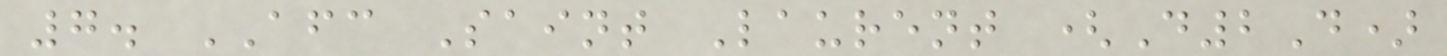7. AFC Saint Laurent (D2D)
